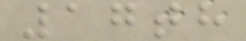17th
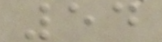54
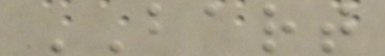BART
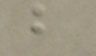b
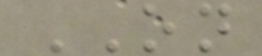ON
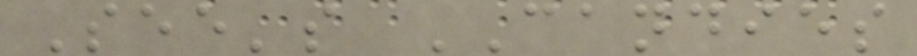See's CANDIES
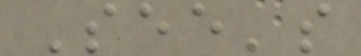See's
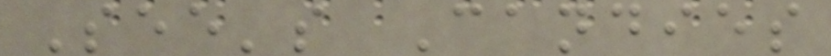See's Candies
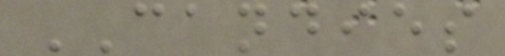CANDIES
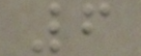6
